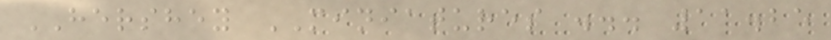HERSHEY MINIATURES ... 11.25
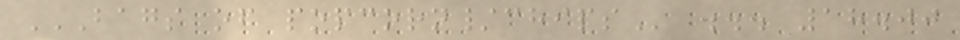BAGS OF POPCORN/CHIPS ... 18.00
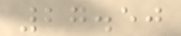27.50
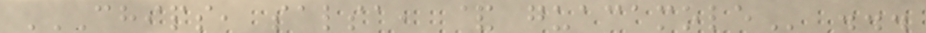CHIPS, SALSA, & GUACAMOLE ...
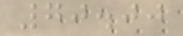70.00
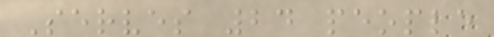Serves 24 people
